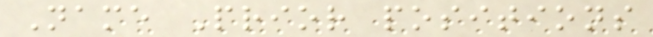Name Prior positions
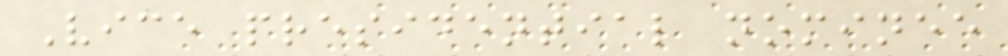Vice presidential nominee
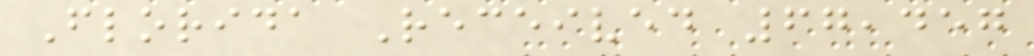Florida Received 67,457
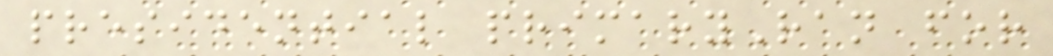presidential primaryRan for
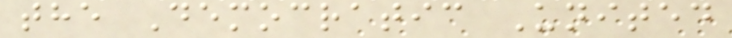the Democratic United
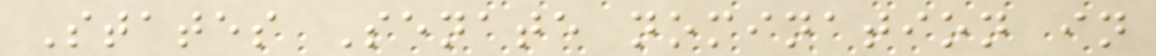States Senate nomination in
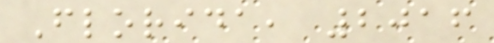Florida, 2016
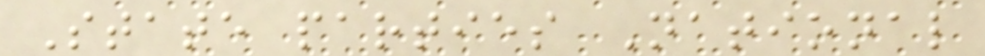State parties National
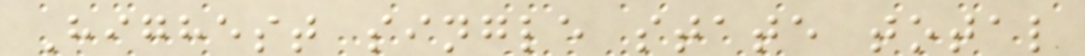Highest single state total
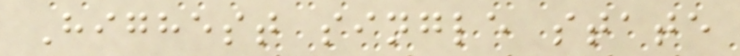Highest single state
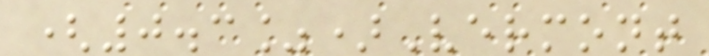(0.3%)Vermont
